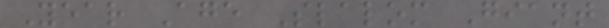Year Age Slalom Giant
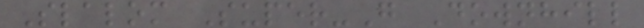Slalom Super-G Downhill
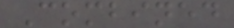Combined
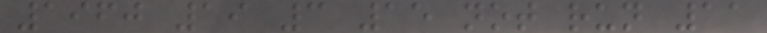1960 19 3 15 not run 11
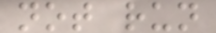not run
